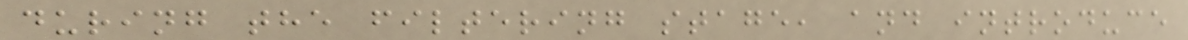during the filtering stage, and introduce
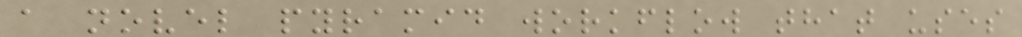a novel pyramid workflow that uses
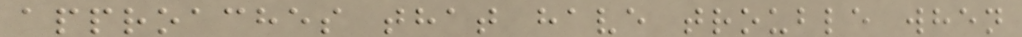approaches that have trouble when
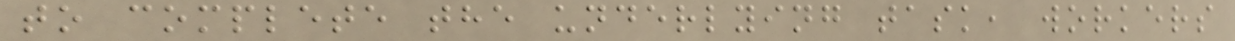to complete the underlying task, workers
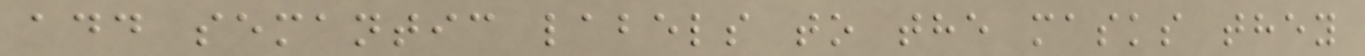add semantic labels to the masks they
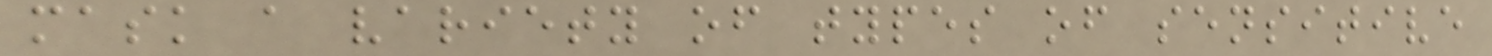mask a variety of types of sensitive
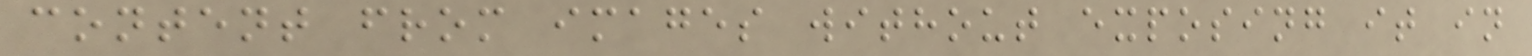content from images without exposing it in
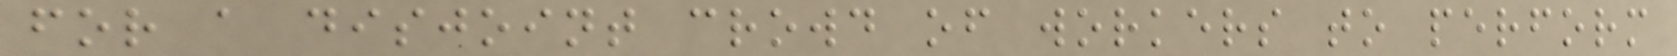for a disjoint crowd of workers to perform
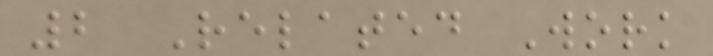2 Related Work
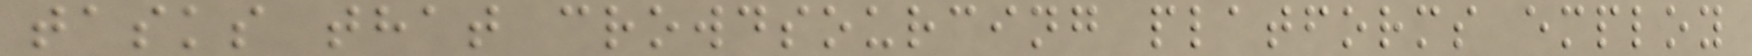tasks that crowdsourcing platforms employ
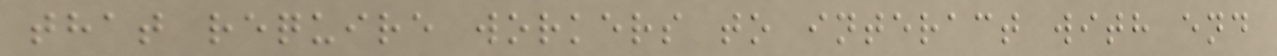that require workers to interact with end
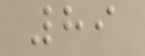89
